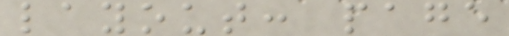layout: page
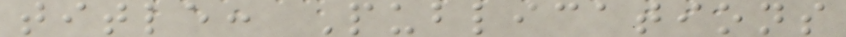title: Publications
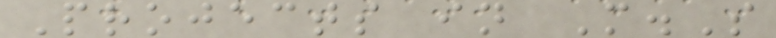Projects in M.S
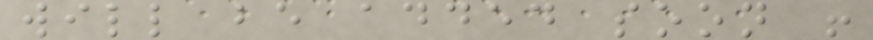will be added soon !
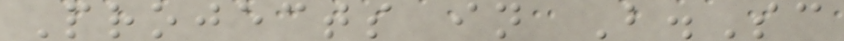Projects in B.Sc
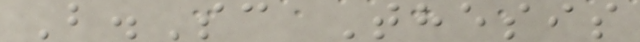B.Sc Thesis
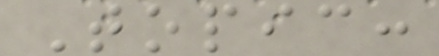Topic:
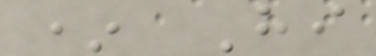* Hi
